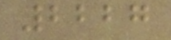2227
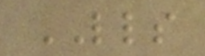LLS
